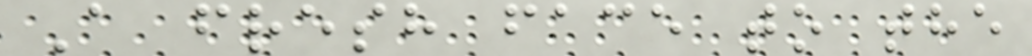A fresh face to the
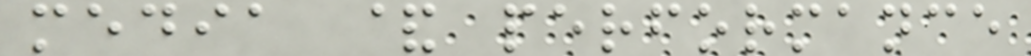media & performance
